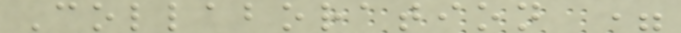Collaboration =
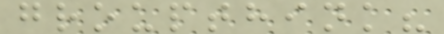groupthink?
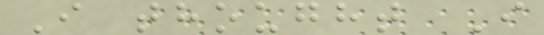I thought I
